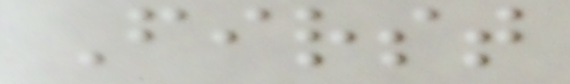First
